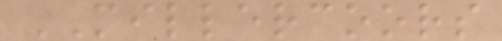MILLERCOORS
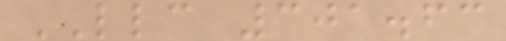LLC 301.63
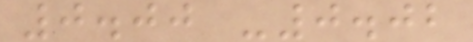0.00 -0.02
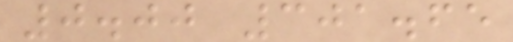0.00 301.65
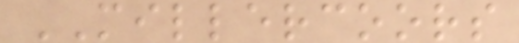MILLERCOORS
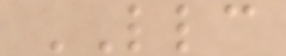LLC
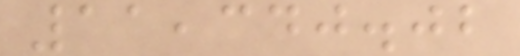11,340.02
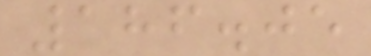186.05
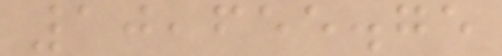10,655.75
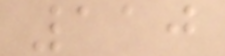110
